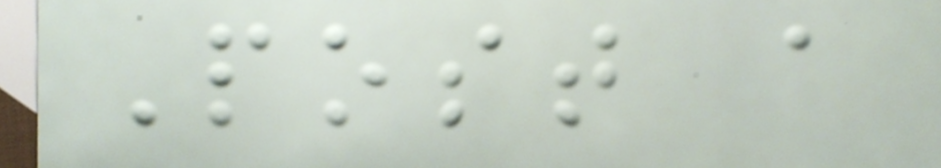Post a
